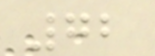72
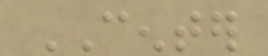CENTER
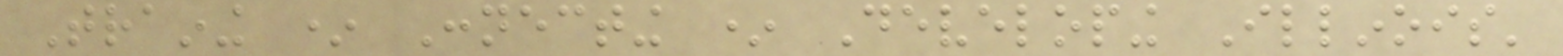Training * Connecting * Developing Illinois'
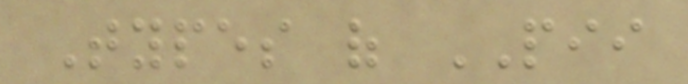Types of PII
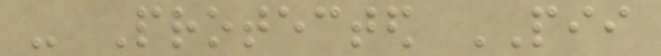- Protected PII
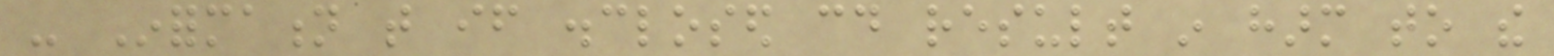- Information that if disclosed could result in harm to the
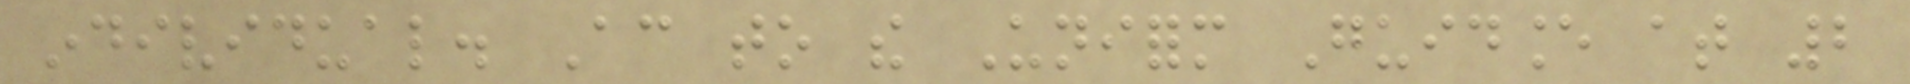individual. According to the Uniform Guidance at 2
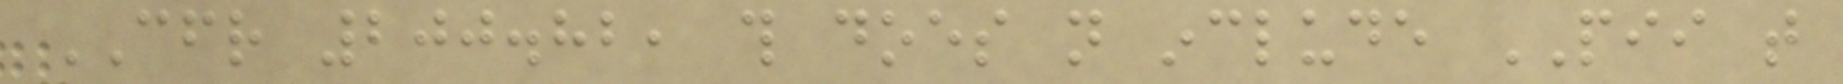CFR 200.82, this does not include PII that
